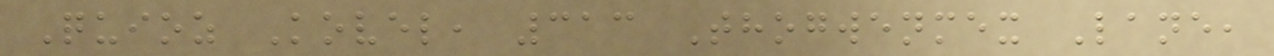Quioz Kovel, 313 Thogwenmex Lane,
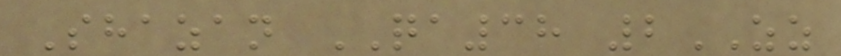Shazan QA38 2ZZ
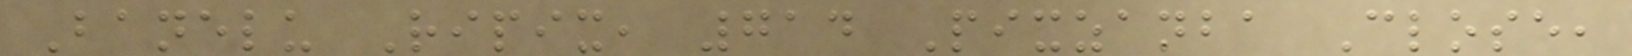Banelu Ripix, 714 Pixzanba Close,
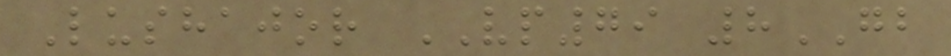Lushajor VP79 8GB
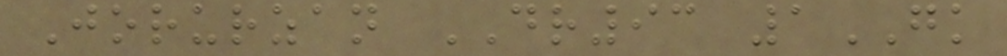Jorurzan DR93 1GK
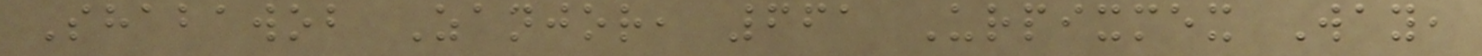Shabawob Zanjor, 661 Urpixmex Way,
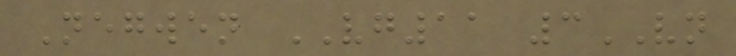Negwen VG11 3VN
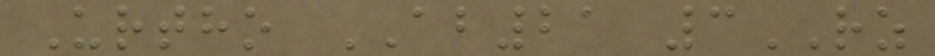Urtho AB21 3RZ
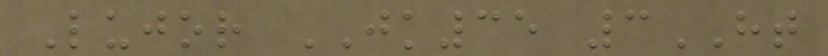Lujor JK35 3HT
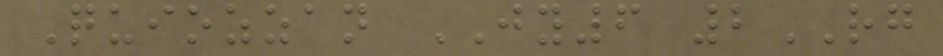Quiozzan JY6 2RG
